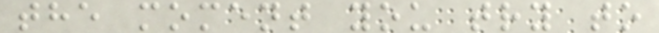the moment you try to
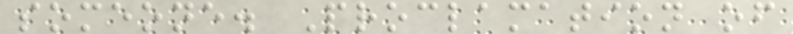someone. Proclamation of
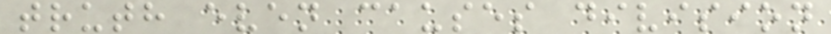truth even causes division
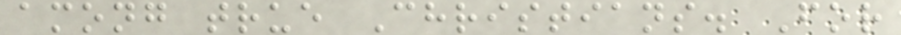among true Christians. For
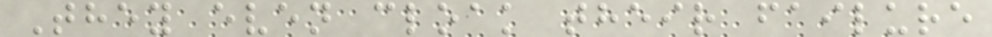They even cloak their failure
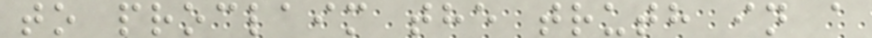to proclaim the truth in a
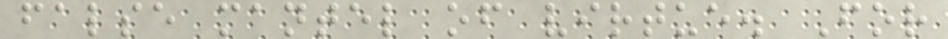false mantel of virtue. For
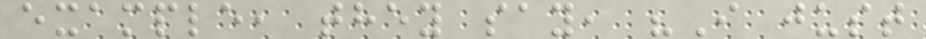example, they say, "I just
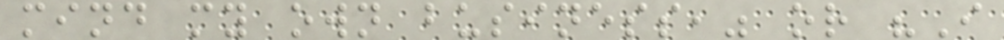mind my own business," or "I
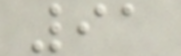91
